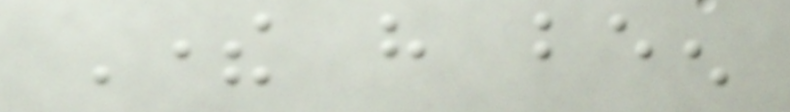There have been
